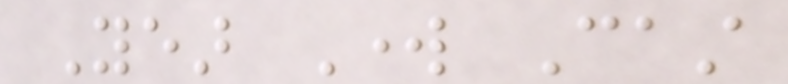Year Work Cast
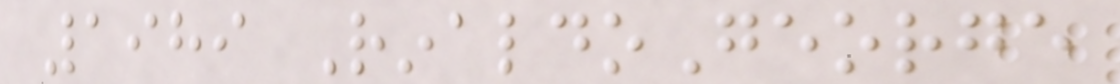1989 RinaldoGeorge
